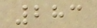283
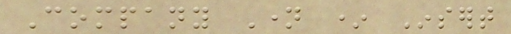Company Name * Insert
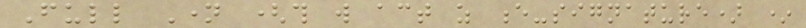Full Name (this will act as e-signature) *
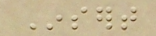Insert
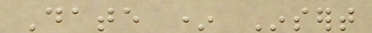Date * Insert
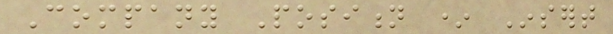Company Position * Insert
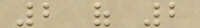2 of 2
